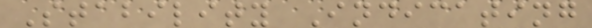Stability Indicating
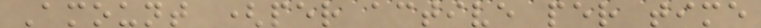Amount (per active per time
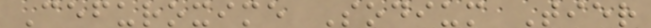Cefuroxime Sodium Tier
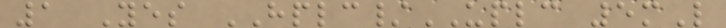1 Yes HPLC/UPLC 5mL
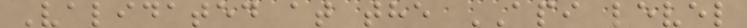Validated at the API level
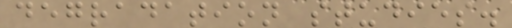degradation studies.
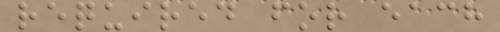required for each
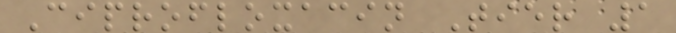Ciprofloxacin Tier 1
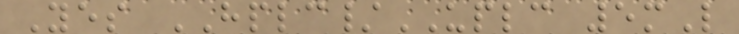Yes HPLC/UPLC 5mL
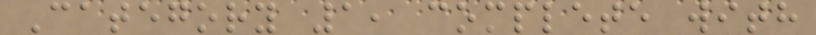Category 1, complete with
